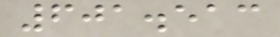601.513
